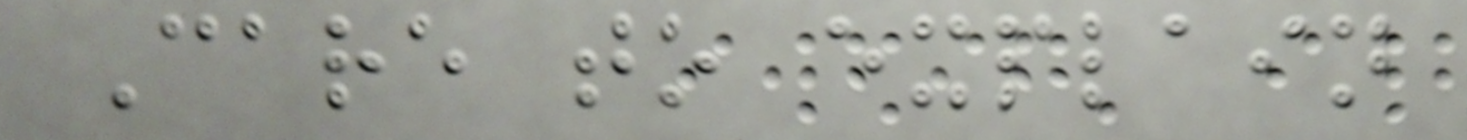Care to explain
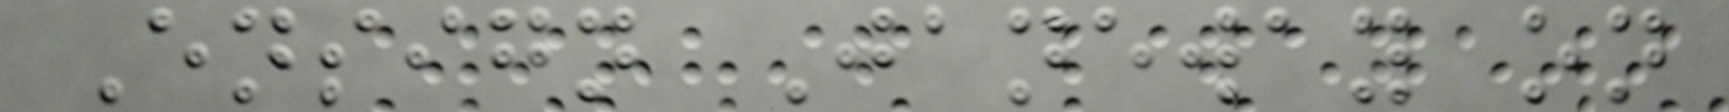Ensign Janeway on
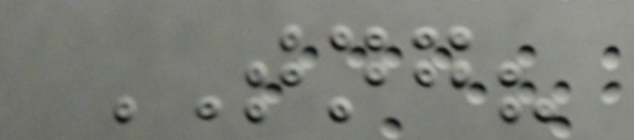TNG?
